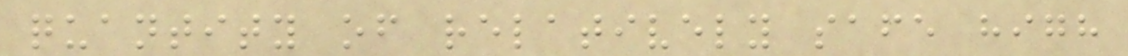quantity of relatively safe high
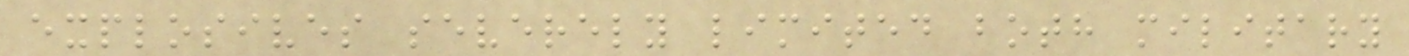explosives severely limited both military
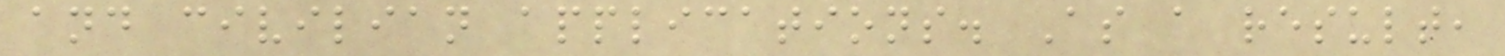and civilian applications. As a result,
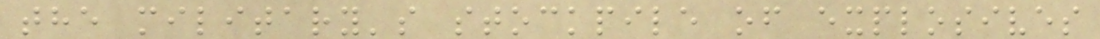the military's stockpile of explosives
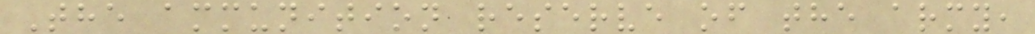The ammunition reserve of the army,
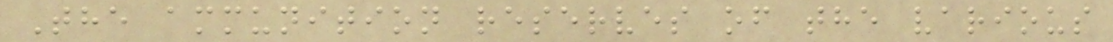The ammunition reserves of the various
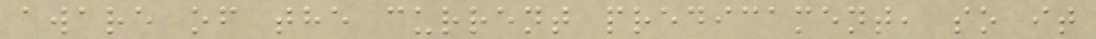aware of the current predicament, so it
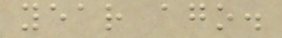year ago.
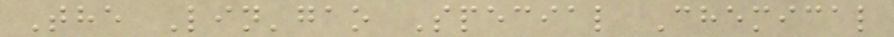The Lin'gao Special Chemical
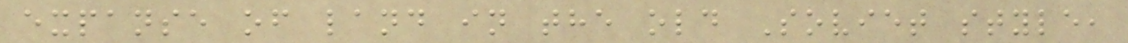expanse of land in the old Soviet style,
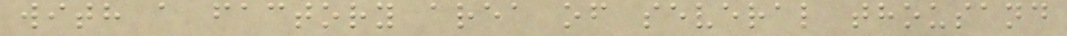with a factory area of several thousand
